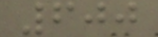600
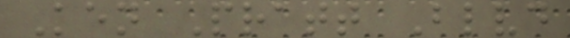Ken Pratt Blvd
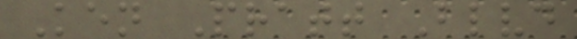Ken Pratt Blvd
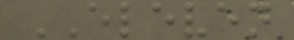ELEVEN
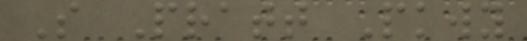S Pratt Pkwy
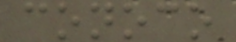conoco
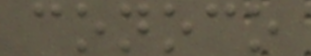conoco
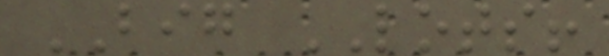BIG LOTS!
